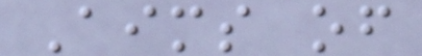Aims of
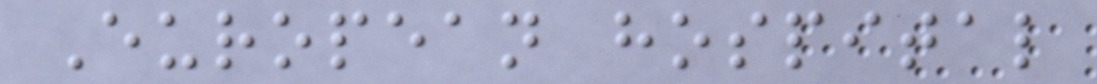European hospital
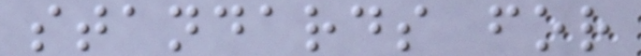standards for
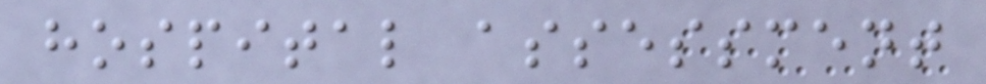hospital assessment
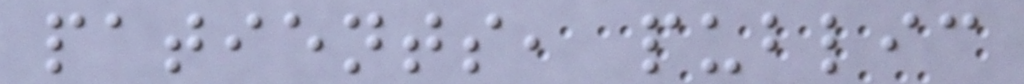patients, public
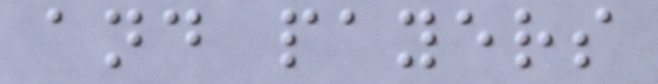and payers
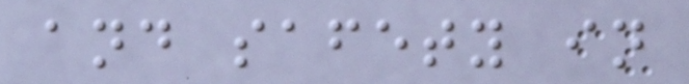and safety in
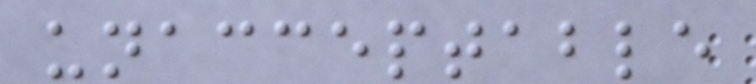unacceptable
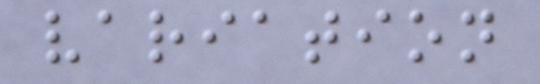variation
